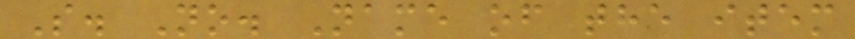S. No. Name of the item
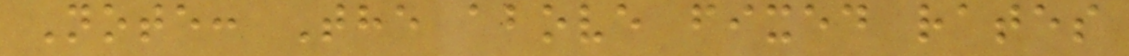Note: The above fixed rates
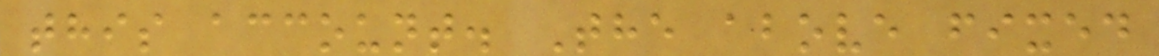this account. The above fixed
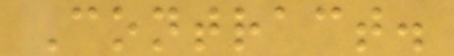Contract.
